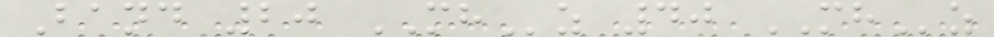Band 20 MHz 40 MHz
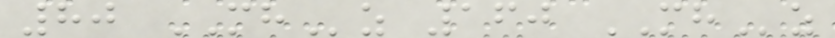80 MHz 160 MHz
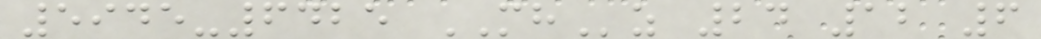5945-6425 MHz 24 12 6
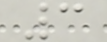3
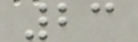23
